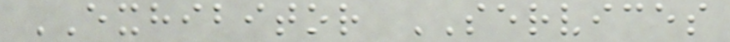EXHIBITOR SERVICES
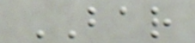BAR
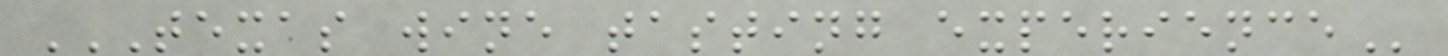TEXAS WINE TASTING EXPERIENCE
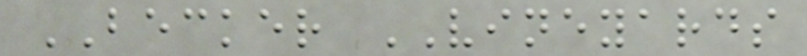BECKER VINEYARDS
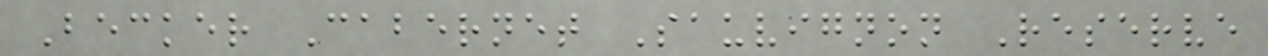Becker Cabernet Sauvignon Reserve
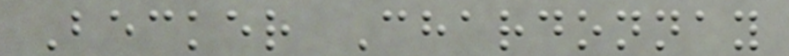Becker Chardonnay
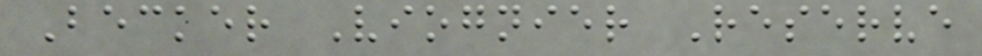Becker Viognier Reserve
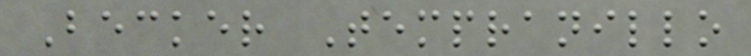Becker Tempranillo
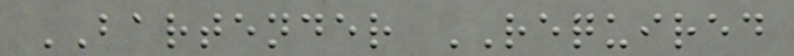BARTENDER REQUIRED
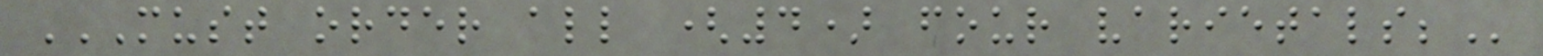MUST ORDER ALL (4) FOUR VARIETALS;
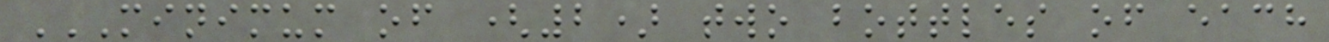MINIMUM OF (2) TWO BOTTLES OF EACH
